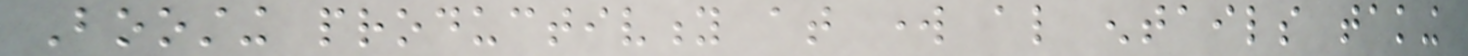Boosting productivity at work also entails taking
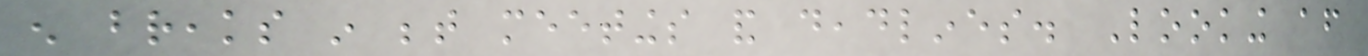enough breaks in between meetings and deadlines. Looking after
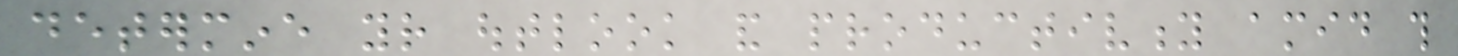determine your outlook and productivity amid this
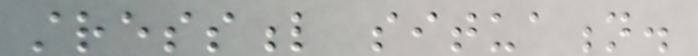stressful situation.
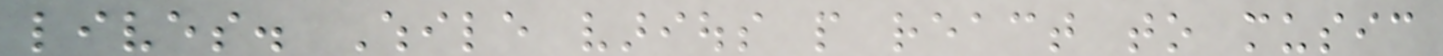lives. While various people react to music
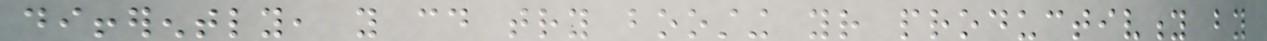differently, you could try boosting your productivity by
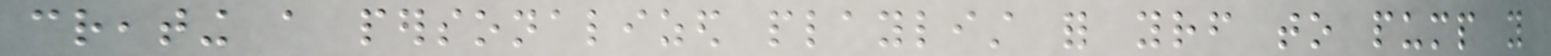creating a personalized playlist for yourself to pump you
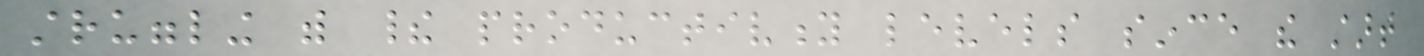struggling with their productivity levels since the start
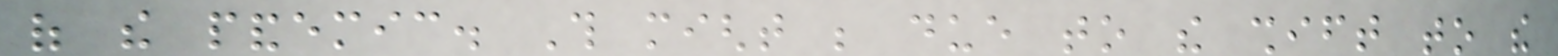of the pandemic. This might be due to the shift to the
